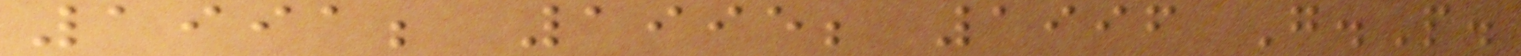1991; 1995; 1996 G.P.
